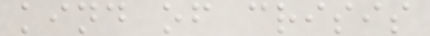kind of crisis
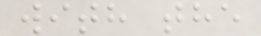with the
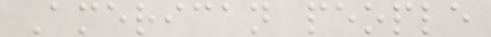American people
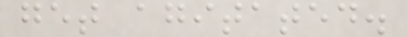get agitated.
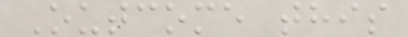Outcome this
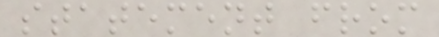statement from
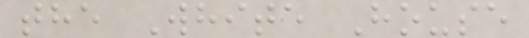the White House
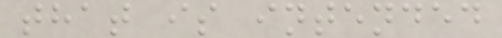that is intended
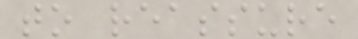to reassure
